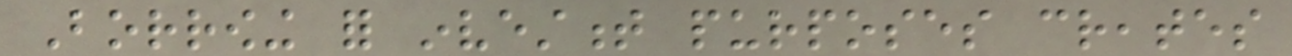Borrowing for investment purposes creates
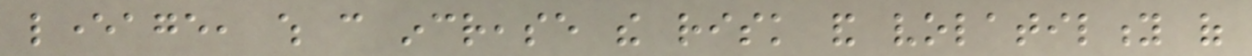leverage, which can increase the risk and volatility of
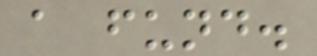a fund.
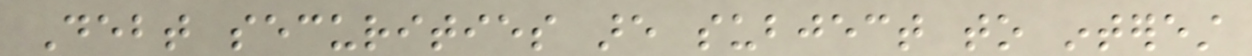Debt securities are subject to interest
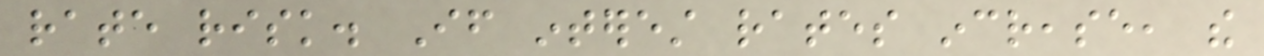rate risk. If interest rates increase, the
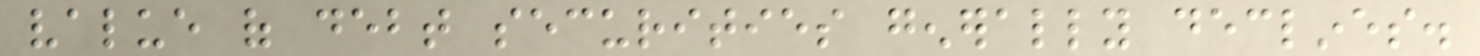value of debt securities generally declines.
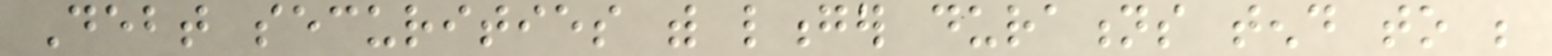Debt securities with longer durations tend to be
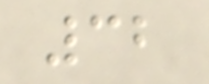32
